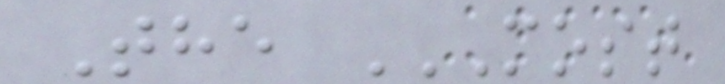The MOST
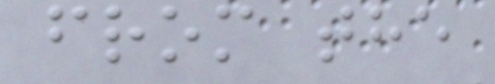from the
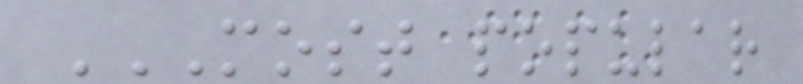MOST POPULAR
